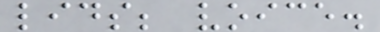lids; voice.
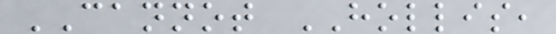CANNOT HOLLIS,
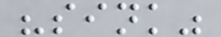"sink"
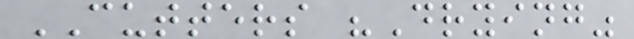CUTTERS "Drying"
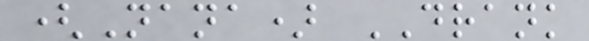(Nana) DRANK
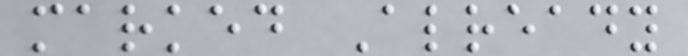marked Already
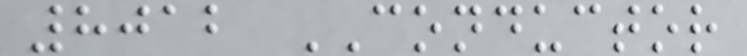8012 CONDUCTOR
